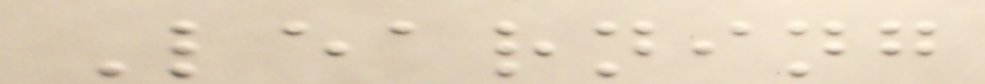Learning
